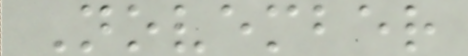November
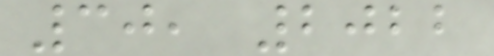30, 2022
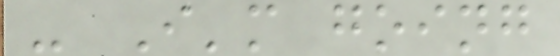- I'm going
